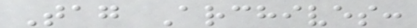Tag Archives:
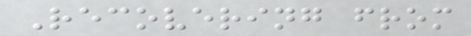Recovering from
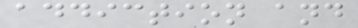addiction and
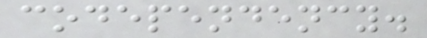codependency.
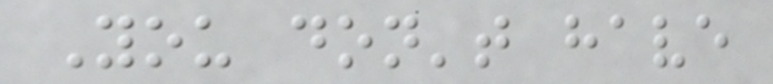You don't have
